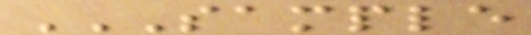SAMPLE
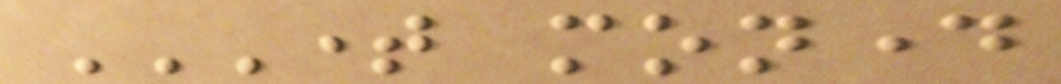TIME MONDAY
